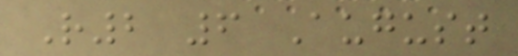R2 6 August
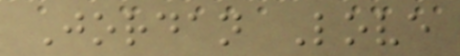Jordan Love
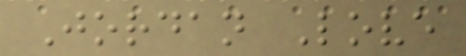Jordan Love
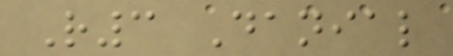R3 Danial
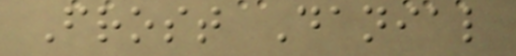Frost Danial
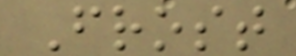Frost
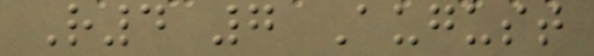R4 7 August
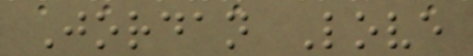Jordan Love
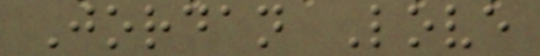Jordan Love
